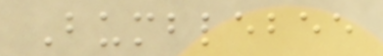Bumblebee
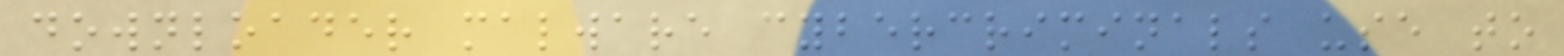downloader malware cybercriminals use to
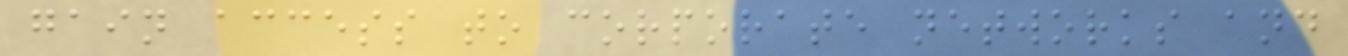gain access to corporate networks and
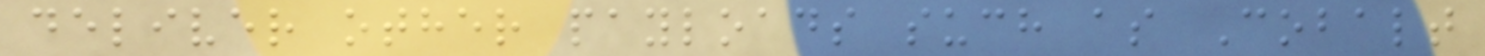deliver other payloads such as Cobalt
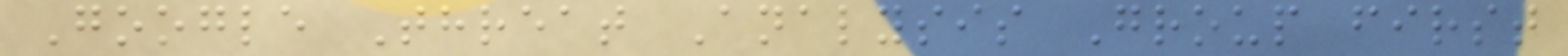Google Threat Analysis Group first
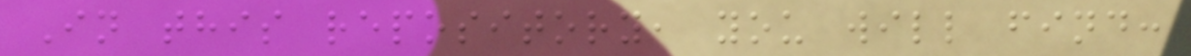In this repository, you will find:
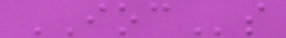IOCs
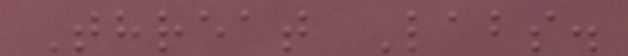Threat Labs.
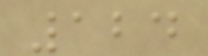124
